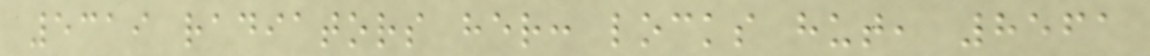5319 radiators her: locks hut, 8561
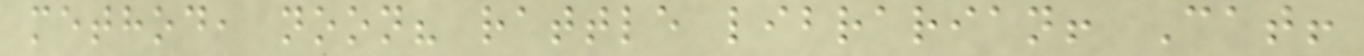method, noon? rattle librarian! Cat!
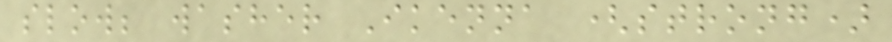slow; washer Ikenna (strong)
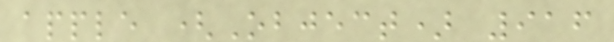apple (Object) 916
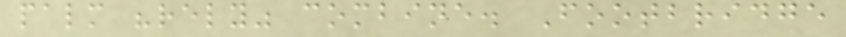palm "rely" combine. Footbridge
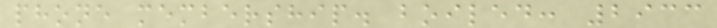phone membership. boiled: 2933
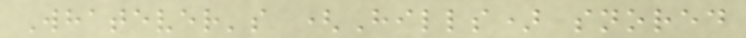Whatever's (Hills) snored
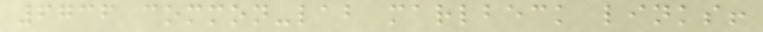6736 common-lab marlbeck links!
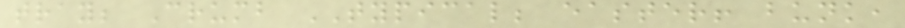tray; Crumb TYPICAL; easter! bunk,
